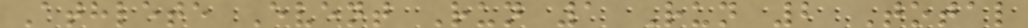Athlete Event Run 1 Run 2 Total
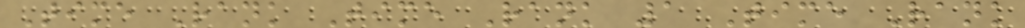Time Rank Time Rank 1 Time Rank
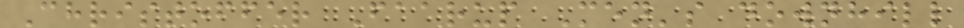Christoffer Faarup Men's downhill
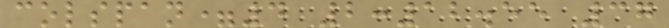colspan=4 2:12.55 37
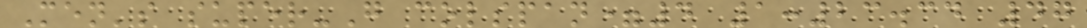Men's super-G colspan=4 1:23.34 47
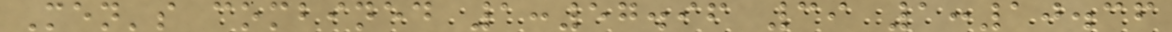Men's combined 1:57.96 39 1:10.36
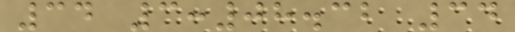34 3:08.32 34
